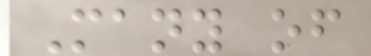Many of
